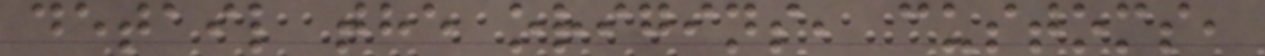detail the origins, customs,
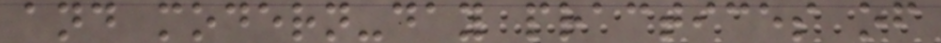and modern-day practices of
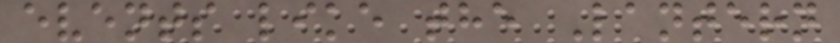events like the Lantern
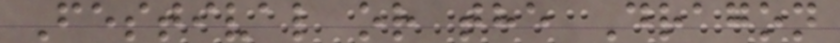Festival or the Dragon
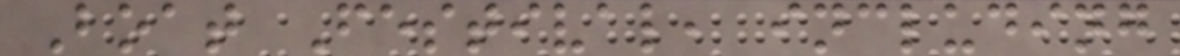Boat Festival, including
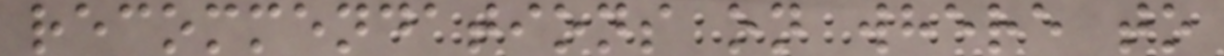recommendations on where to
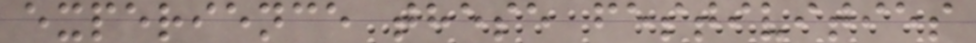experience these festivities
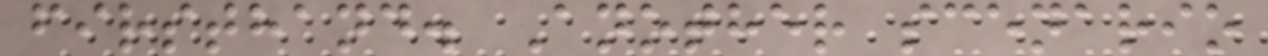firsthand. Another scenario
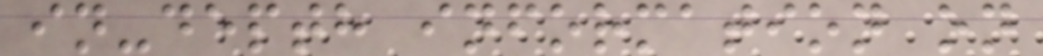in-depth information on
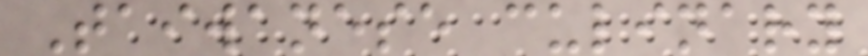Taiwanese culinary
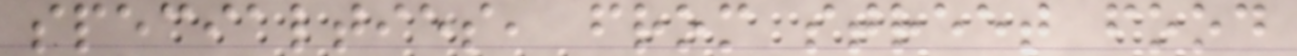specialties, from street food
